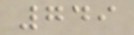749
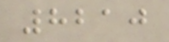8210
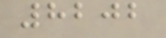8202
